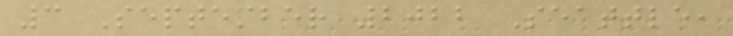3 September 2022 Seattle,
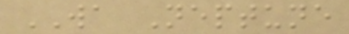WA Neptune
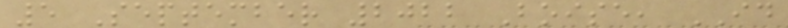5 September 2022 Boise, ID
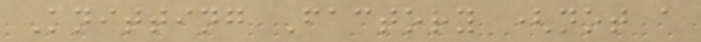Knitting Factory (not a
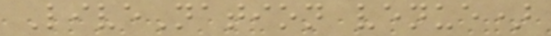LiveNation venue)
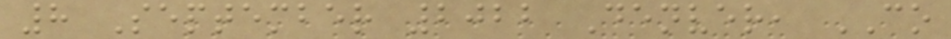8 September 2022 Denver, CO
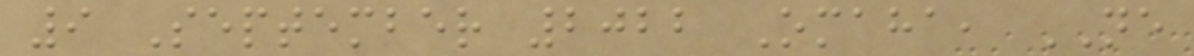9 September 2022 Omaha, NE
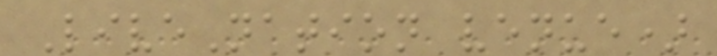LiveNation venue)
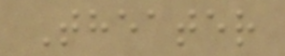Theater
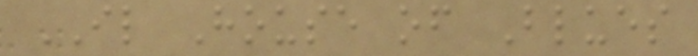IL House of Blues
